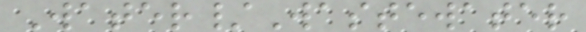Water/Wastewater
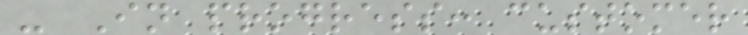- In progress: customer
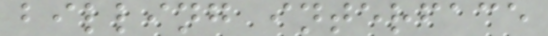billing interface
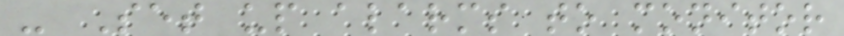- Set up alarms to monitor
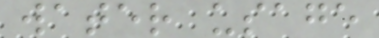water usage
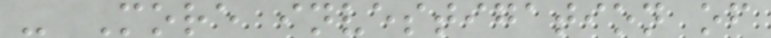- More investigation of
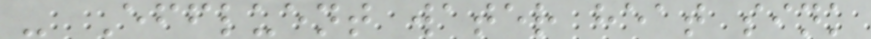- Effluent water heat sink
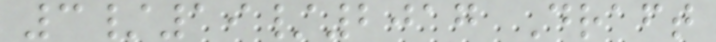3/19/2017 Draft
